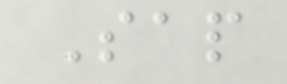Sap
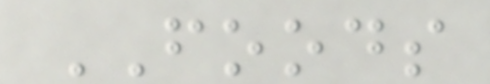FOODS
